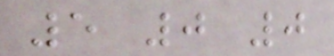5 0 0
